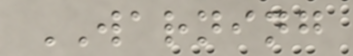WARNING
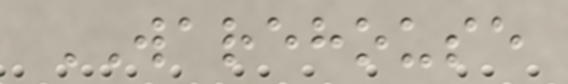WAREHOUSE
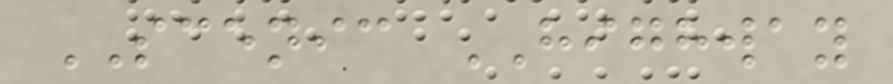SCENIC HIGHWAY
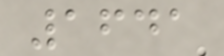1641
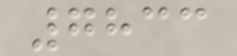7833
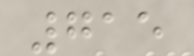715
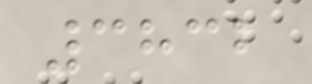3832
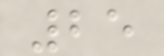25
